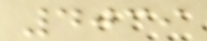4039
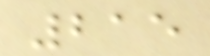215
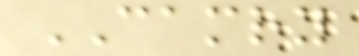CAMRY
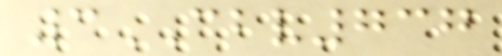3CBV737
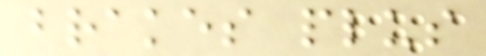brakes plus
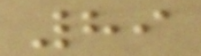89
